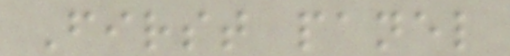First panel
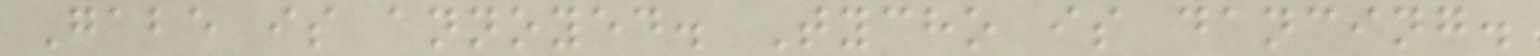Gabe is annoyed. Tycho is dancing.
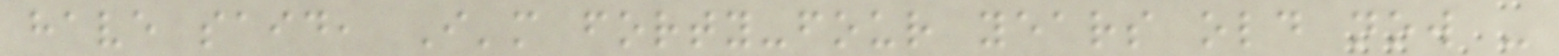have said, I'm forty-four years old now -
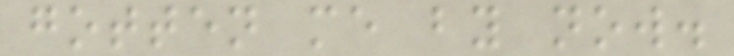gotten me by now.
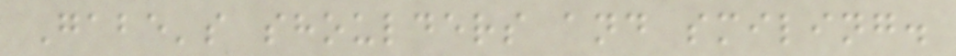Gabe's shoulders and smiling.
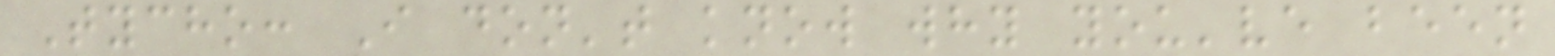Tycho: I don't know why you've been
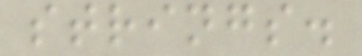strings.
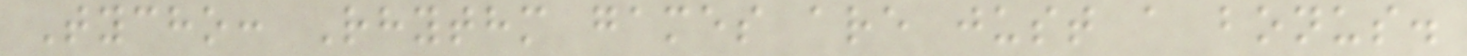Tycho: Rhythm games are just a bonus.
